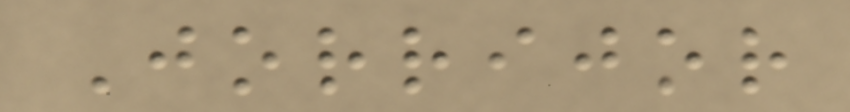Jorrijor
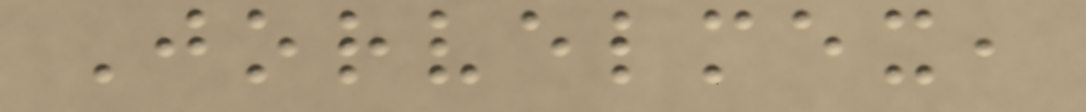Jorvelmex,
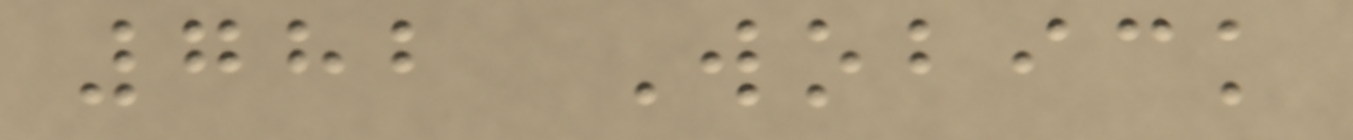782 Wobick
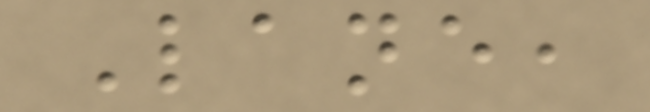Lane,
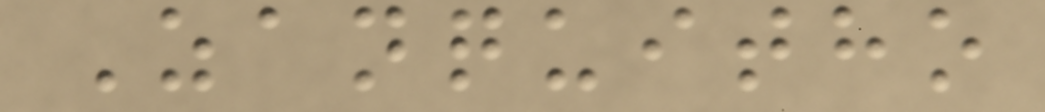Zanquitho
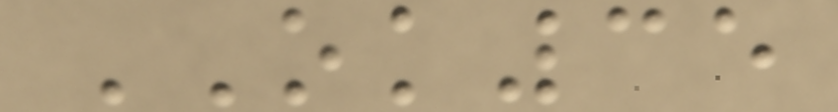OK35
